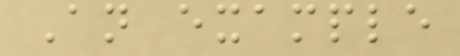An example
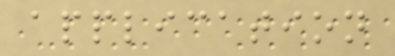application
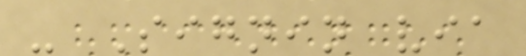- Signin via
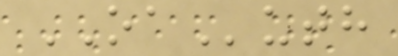OAuth
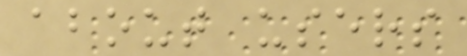about users
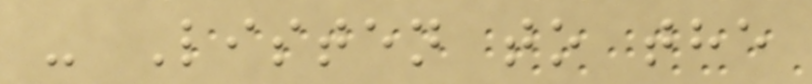- Listen to the
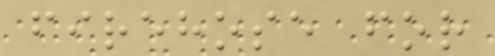firehose for
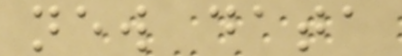new data
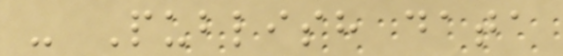- Publish data
